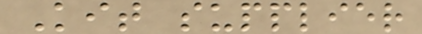Kit supplier
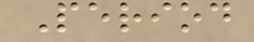Period
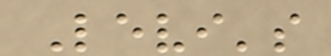Levi's
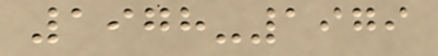1978-1979
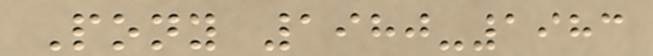Pony 1980-1983
